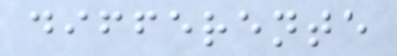differente
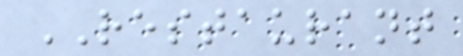RESTAURANT
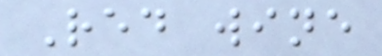Red wine
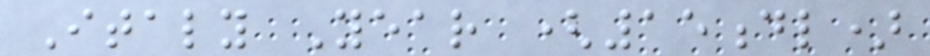Italy Year (15dl)
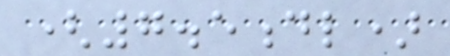(7.5dl)
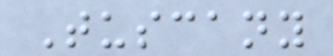Tuscany
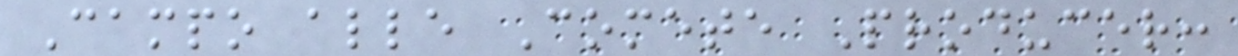Campo alle Comete Producer:
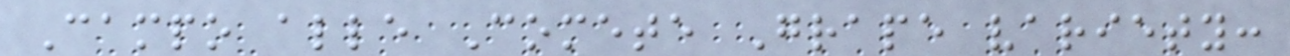Campo alle Comete Grape variety:
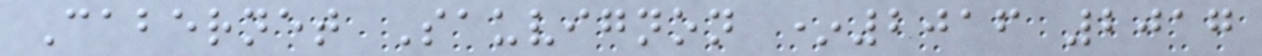Cabernet Sauvignon *2016 2017
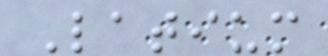Latium
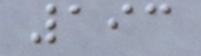193
